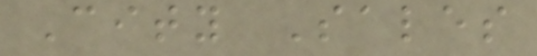City Sales
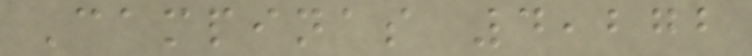Campinas 4,272
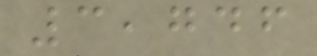3,746
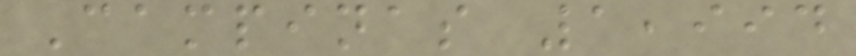Campinas 1,994
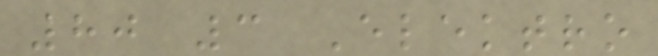80 3 Elektro
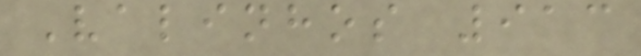Valinhos 913
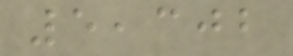5,302
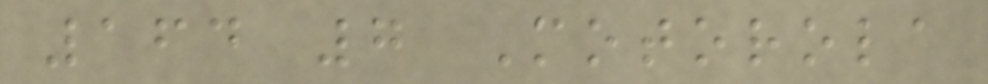164 7 Motorola
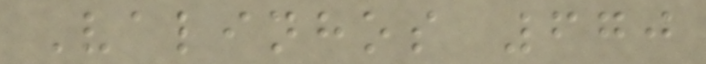Valinhos 670
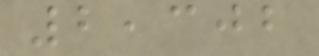2,302
